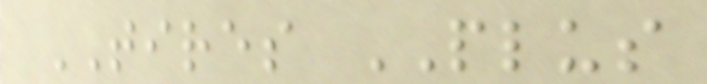TIRES PLUS
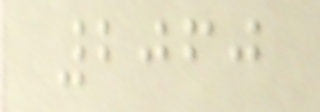2060
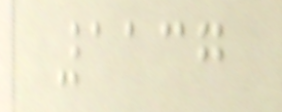1137
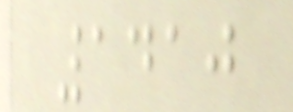1410
